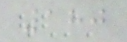180
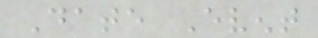Date Event
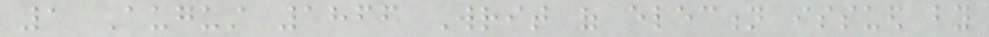1 August 1866 Writ of election issued by
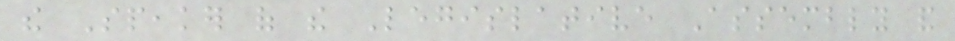the Speaker of the Legislative Assembly and
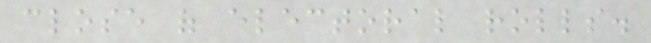close of electoral rolls.
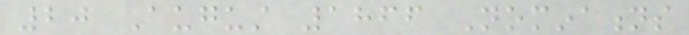20 August 1866 Nominations
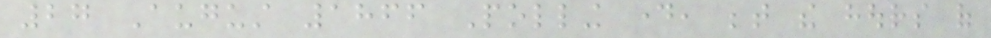27 August 1866 Polling day, between the hours of
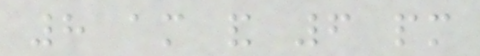8 am and 6 pm
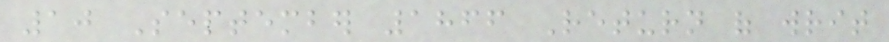10 September 1866 Return of writ
